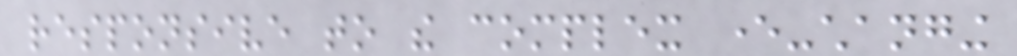responsive to the complex ever-changing
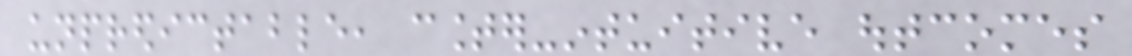unpredictable, counter-intuitive outcomes
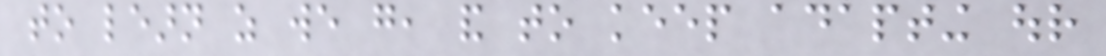to learn as we go, and to keep adapting our
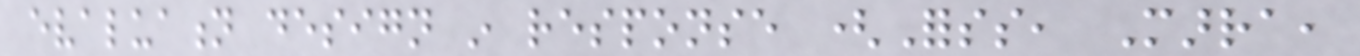evaluation design in response (Forss, Marra,
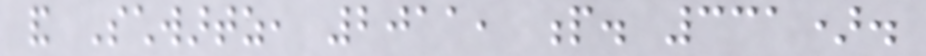and Schwartz, 2011, p. 331).
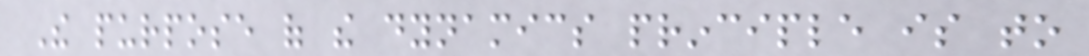The purpose of the dynamics principle is to
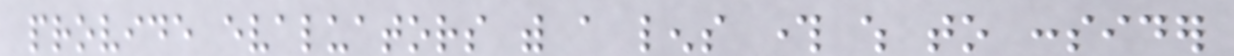provide evaluators with a lens through which to consider
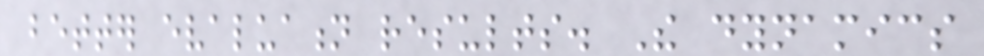better evaluation results. The dynamics
